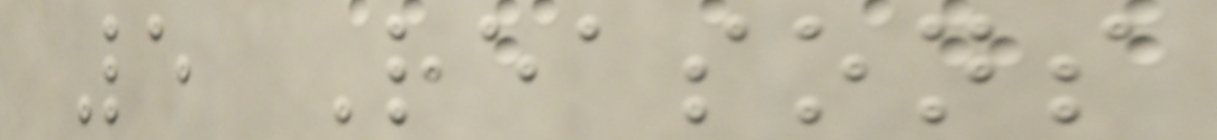5 Reasons
